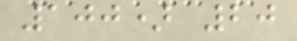100) 20
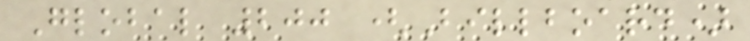Global 200 (Billboard)
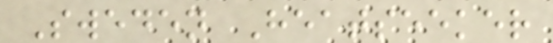Sweden Heatseeker
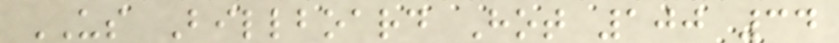US Billboard Hot 100 34
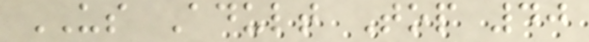US Adult Top 40
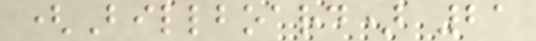(Billboard) 21
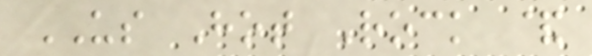US Hot Rock &
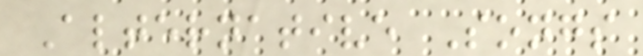Alternative Songs
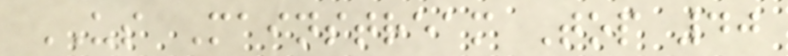US Mainstream Top 40
